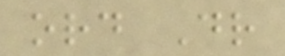ord Dr
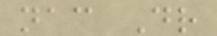nac Dr
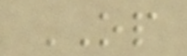OP
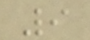9
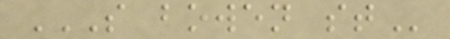S BOWEN ST
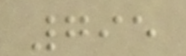795
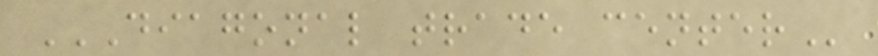DIAGONAL TRADE CENTER
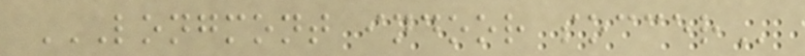LONGMONT INDOOR SOCCER
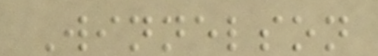Winnelson
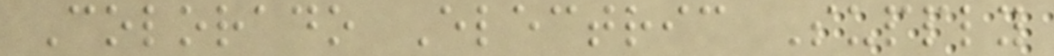Colorado Electric Supply
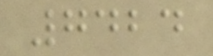7424
